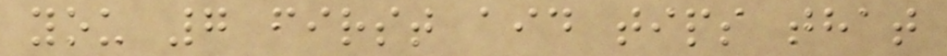you 7 first aid tips that
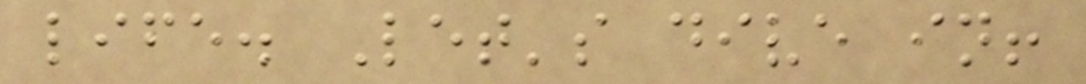life. Let's dive in!
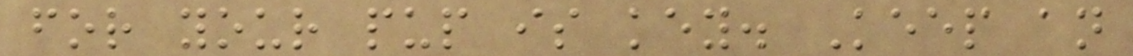for your pup is key. Keep an
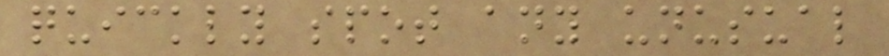quickly spot any unusual
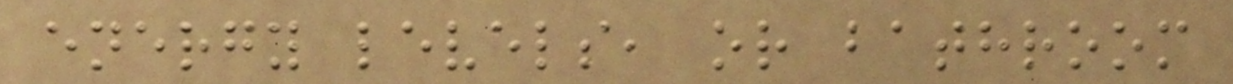energy levels, or bathroom
